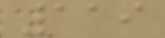119
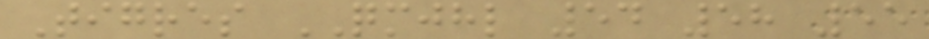Tigres QMJHL 54 58 55
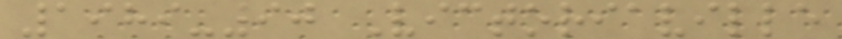1989-90 Victoriaville
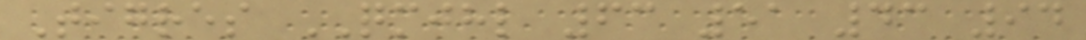Tigres QMJHL 63 51 43 94
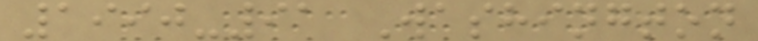1990-91 Washington
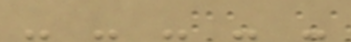- - - - -
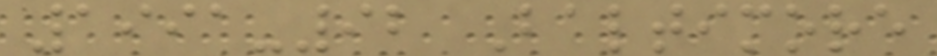1991-92 Baltimore
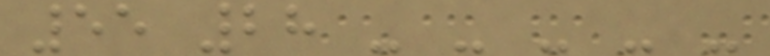55 28 - - - - -
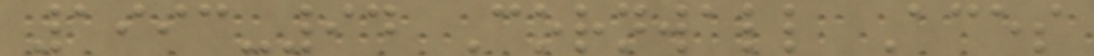1993-94 Cornwall Aces
